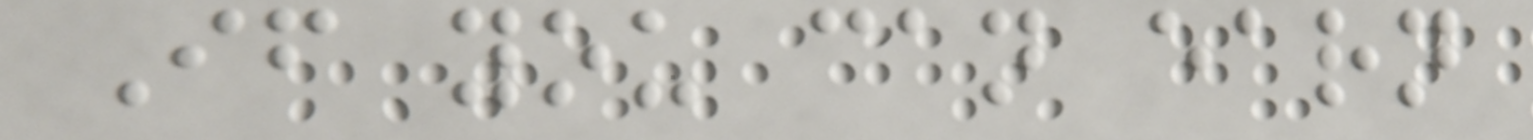If you can earn
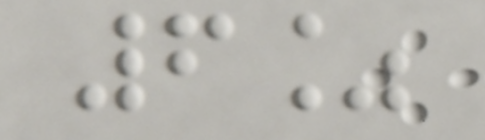6%
